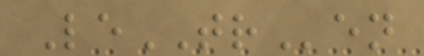LeTRen
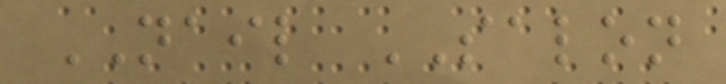NAIL SALON
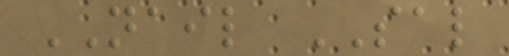NAIL SAL
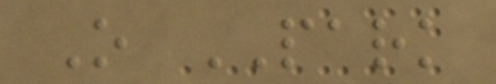O PARK
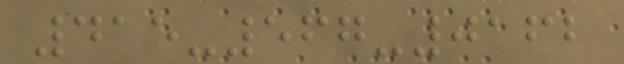415-567-0162
